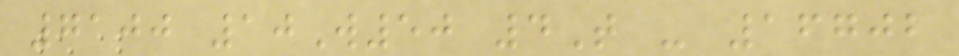7100 10W50 4T - 16702
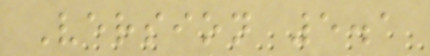Version 5.1
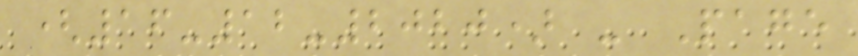(16-12-2020) - Page
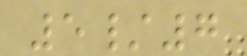5/7
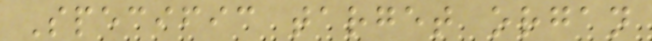Specific target organ
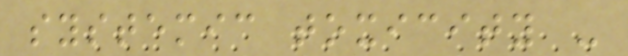systemic toxicity -
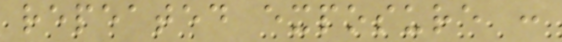repeated exposure :
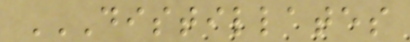DISTILLATES
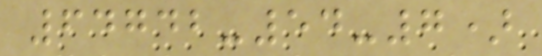64742-54-7)
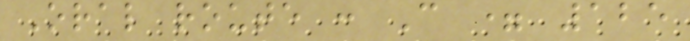Oral route : C = 125
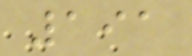191
